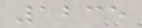1235
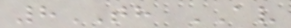8TH AV
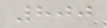800
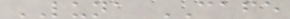LUNA CAFE
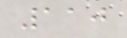110
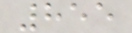855
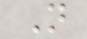N
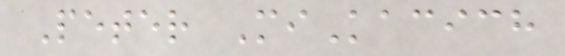Peter MiKacich
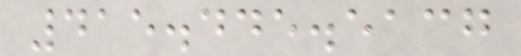415.445.5137
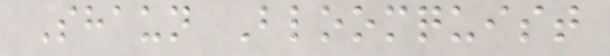Shaun Bloomquist
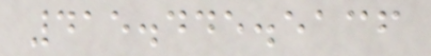415.445.5136
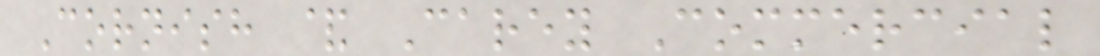Cornish & Carey Commercial
